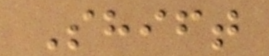Shift
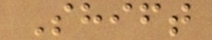Shift
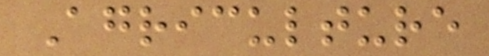Agriculture
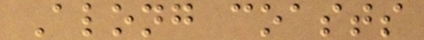Along coasts
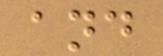and
